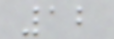12
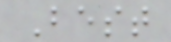Best
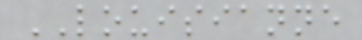LOUISIANNE
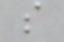s
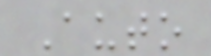Auto
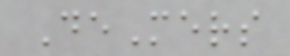DeMers
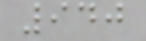940
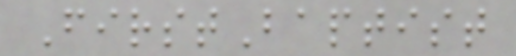FirstBaptist
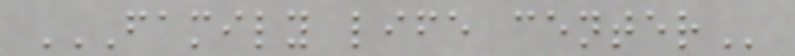FAMILY LIFE CENTER
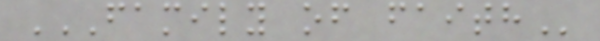FAMILY OF FAITH
